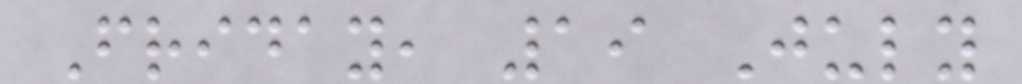Friday, 19 July
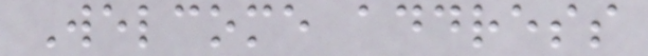Welcome address
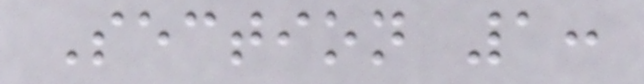Section 1:
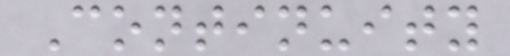Continuity
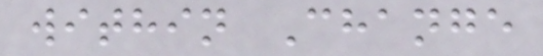within Change
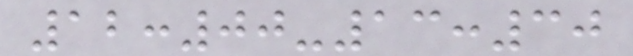12:00-13:30
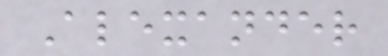Alexander
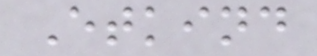Etkind
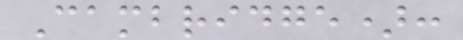Cambridge):
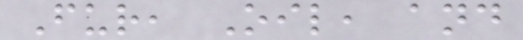Fur, Oil, and
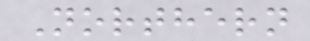Northern
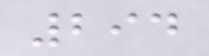294
